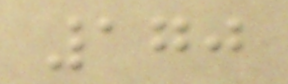170
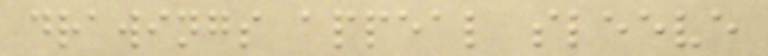drawings appeal sleeve
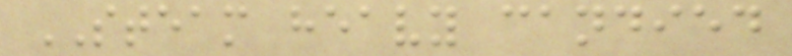STEAM heavy candied
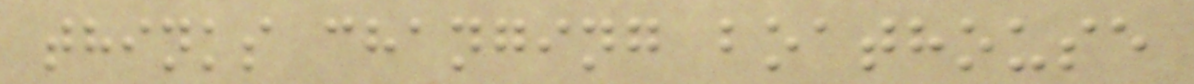thinks changing boathouse
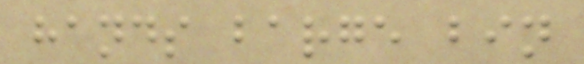hands barge bin
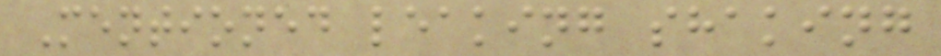Mentioned leaking shaking
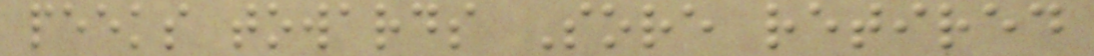peeks towards Sore retired
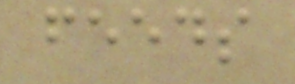feeds
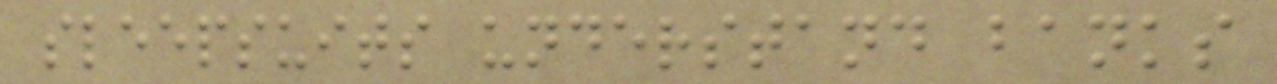sleepsuits understand banks
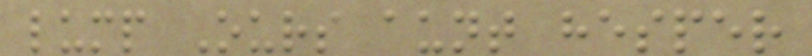lump Ours aunt hesper
